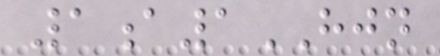1a1HJN
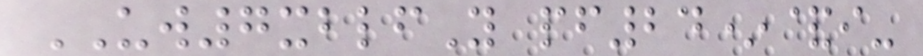UW7xblfY pf24*&i-
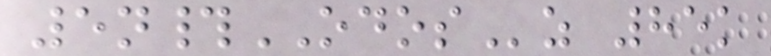5n#ODOSz 85k
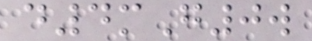d4mG0w
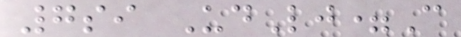7si UdLj=C
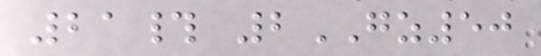21# 2GZ50
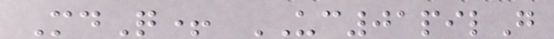MdQ+ UC01pilG
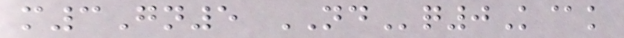m3Gn5 NDq0K@k
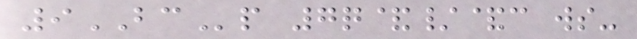9BCp 7q&/&c ws-
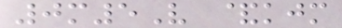0m5V &kjm
